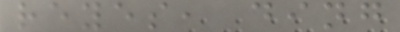reyes, ding
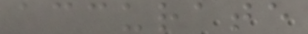accurate
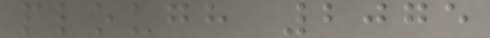plough 2075
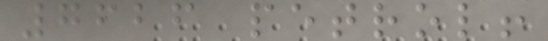7626 petrol!
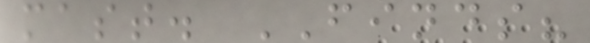mast. FINDS?
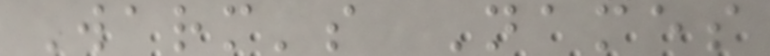Warm's Names
